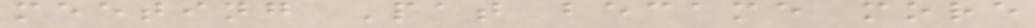meeting Pat became more
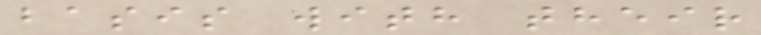basis with their
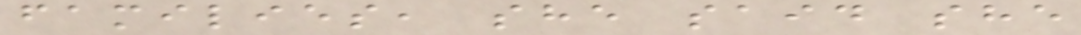families, she said she
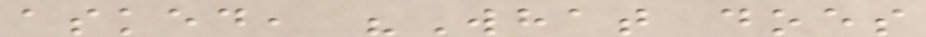asked, "What does
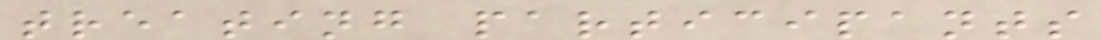treating participants
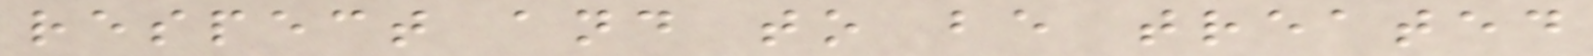respect and to be treated
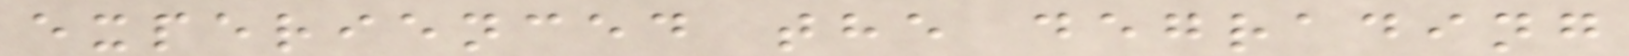experienced the degrading
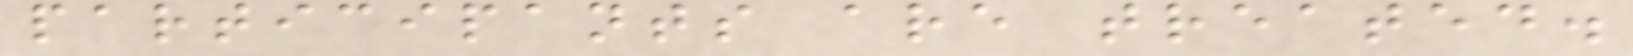participants are treated.
